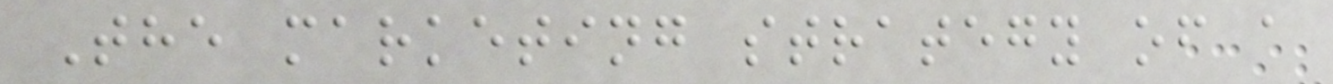The marketing strategy of a
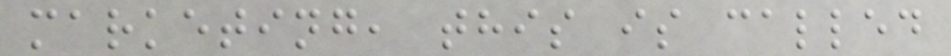marketing, this is called
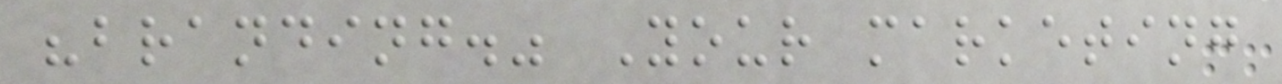"branding." Your marketing
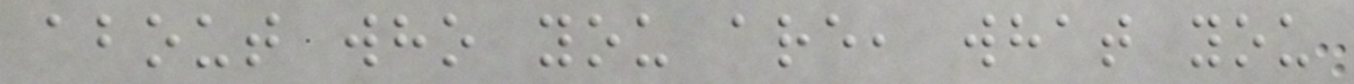about who you are, what you
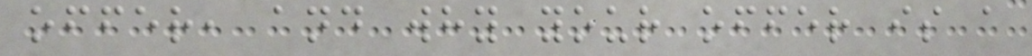offer, and why your offer is a
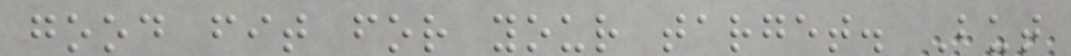good fit for your target. But
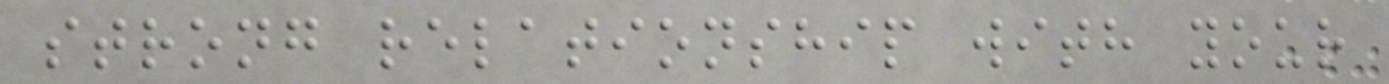strong relationship with your
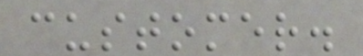customer.
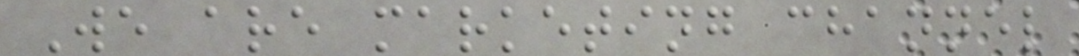We are marketing channel
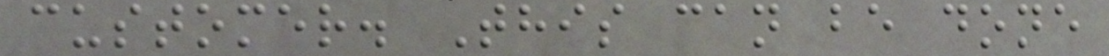customer. This can be done
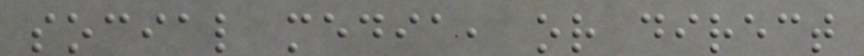social media, or direct
